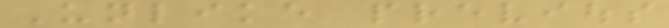Unlike previous
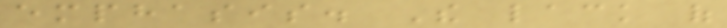emphasis. The lack of
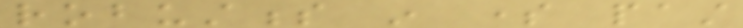robustness in some past
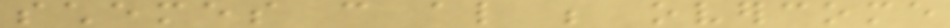schemes can also be overcome
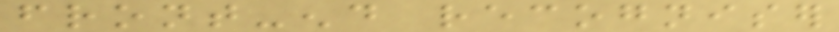front-end recogniser
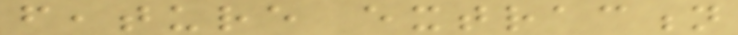feature extraction
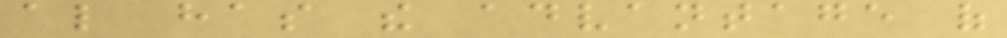also has the advantage of
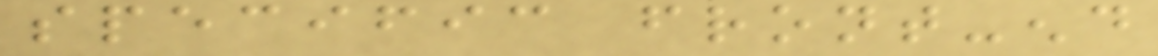specific front-end
